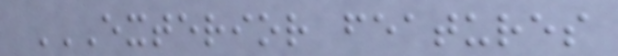EXTERIOR FEATURES
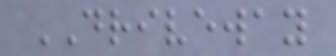DRIVEWAY
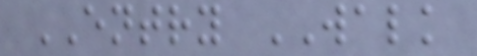ENTRY WALK
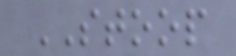STOOP
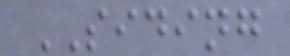SIDING
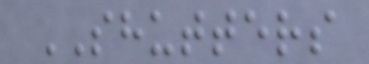SHUTTERS
